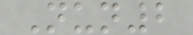Nun2
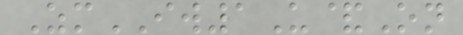ZmIW1U&On
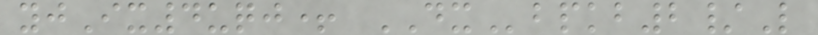yjIx4uqj+ DXbpkb2/L
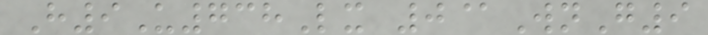H9U738Lx 0@WnG9
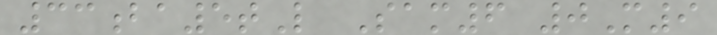33ba5tL Sam6 0M9
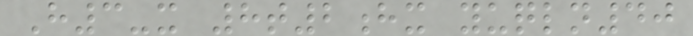H3-x 8t2hx yuqln40
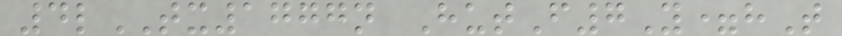4lTX1777n HutF7Y=hT
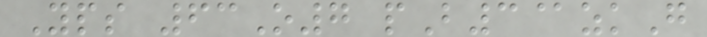Yps 63O7 pB3@zkG
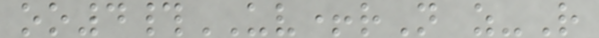oo4#UV+rN z-R
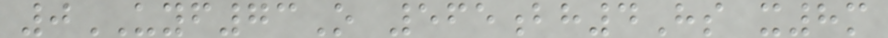0UYF73O 565bh4Hs x8m
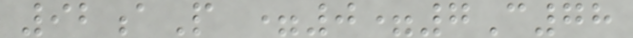92aP =0=7C78
